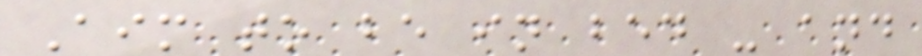Aim to be in bed - and
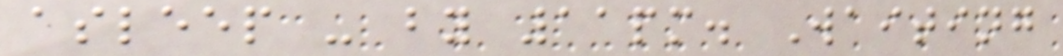asleep - by 11pm. Waiting
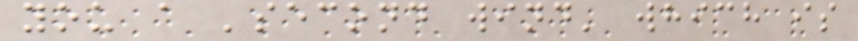you a 'second wind' which is
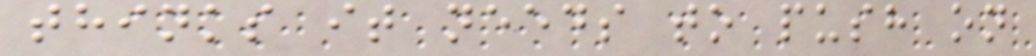thinks it needs to push on
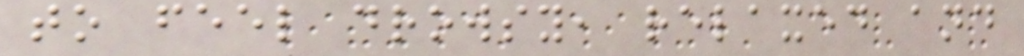to feel drowsy, relaxed and
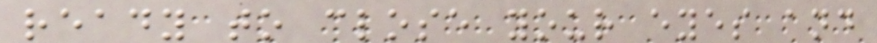ready to close your eyes and
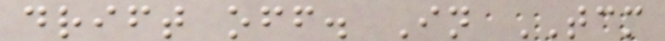drift off. In TCM
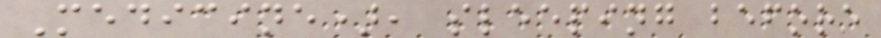Medicine), sleeping before
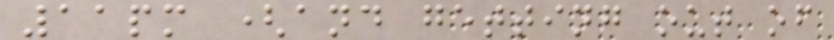11pm (and getting out of
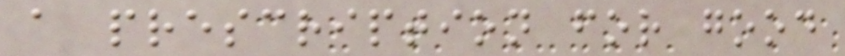a prescription for good
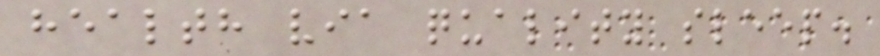health via quality sleep.
